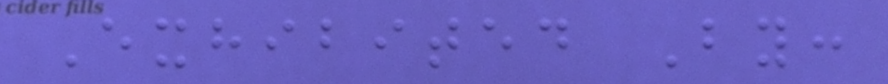Exhibited By:
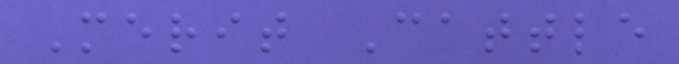Merit Cattle
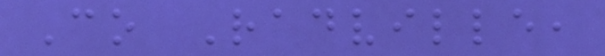Co Radville,
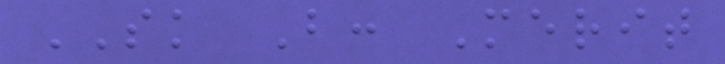SK B: Merit
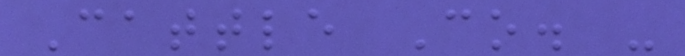Cattle Co. -
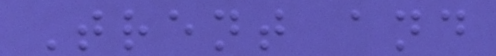Trent and
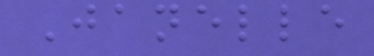Janelle
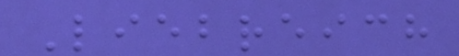Liebreich
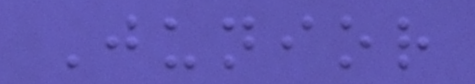Junior
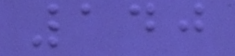140
